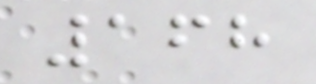168
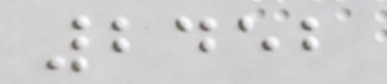2452
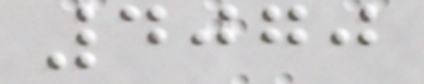4070
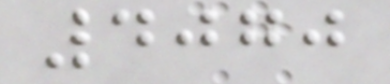4070
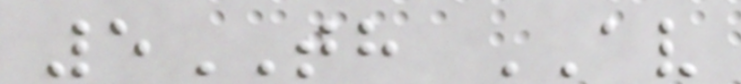5TH AV
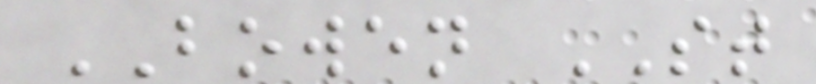BOWEN ST
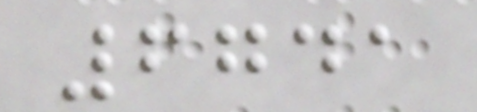6741
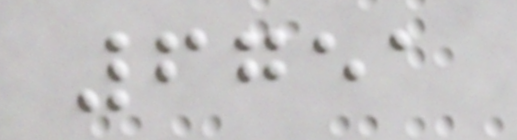6751
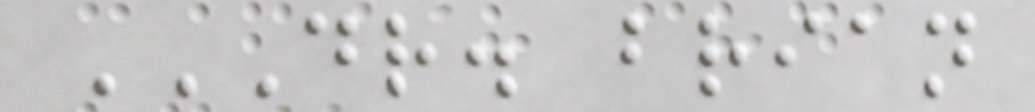DR. BRIAN
